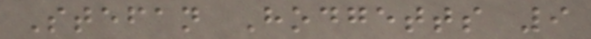Stefan Hodgetts 9
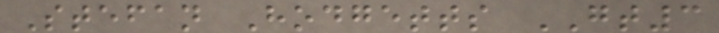Stefan Hodgetts GT3
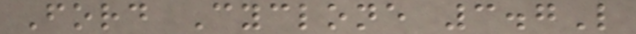Ford Cyclone 3.7L
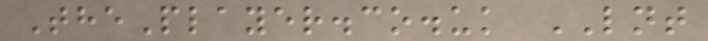ThePlayer.co.uk LNT
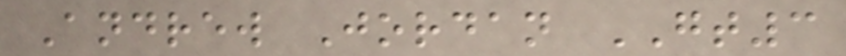Andrew Jordan GT3
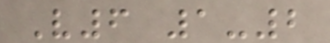V6 1-2
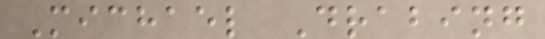Michael Drabing
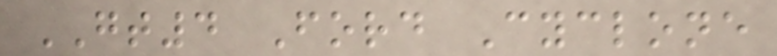GT4 Ford Cyclone
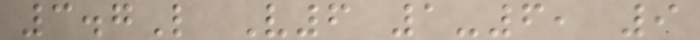3.7L V6 1-6, 9
